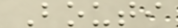Bouti
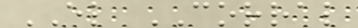EL CORRAL
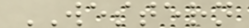WESTERN
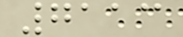7113
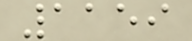1159
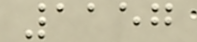1157
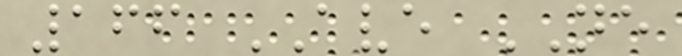166 AVE NE
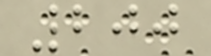200
